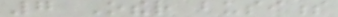7 Other business
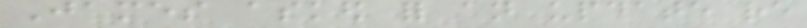James asked for an update re
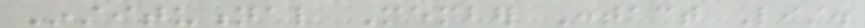Institutional Member Contact List.
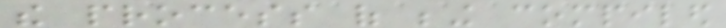the process of being compiled
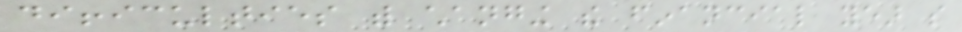difficulties with changing the financial year so
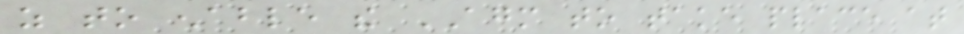as to enable the AGM to take place at
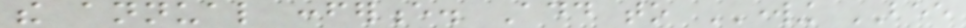the annual conference. Add to WORKING BEE
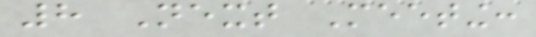8 Next Meeting:
